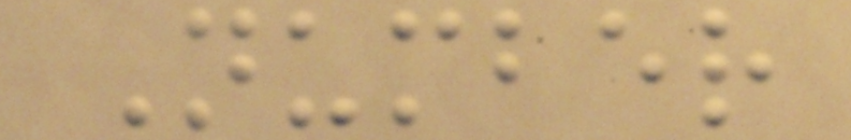Number
